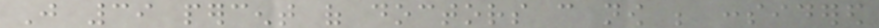Just 39 percent of doctors can now be considered
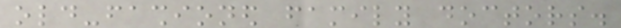old-fashioned family doctors.
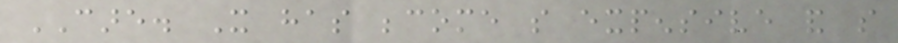CARE. It has become so expensive and so
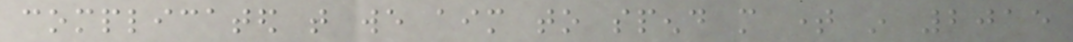complicated that we aim to spend more time in 2015
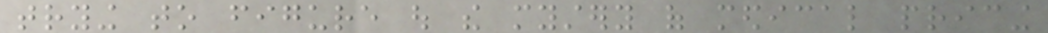trying to figure out the mystery of medical pricing
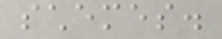schemes.
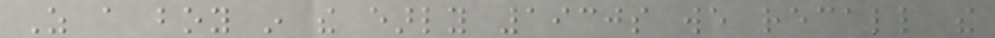As a boy in the early 1930s we recall the
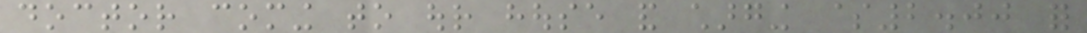doctor coming to our house and charging $2.00 for
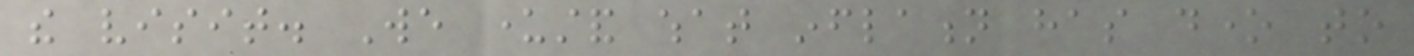the visit. We understand what inflation has done to
